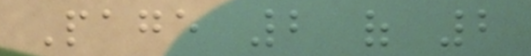Page 2 of 2
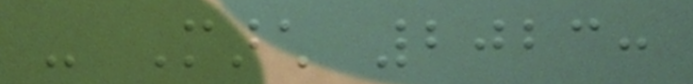- March 2023:
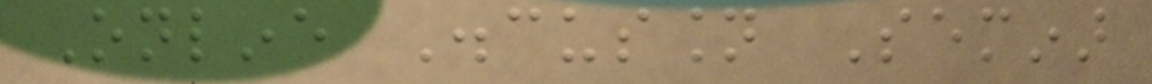Online Discussion Seminar
